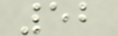52
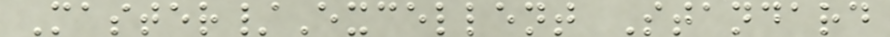Master/Excellent Standard
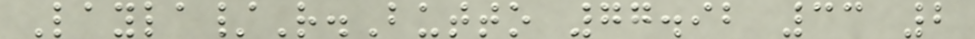Layla/R.Butto 77.92 33 2
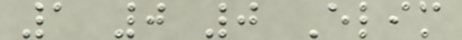1 0 0 Elim
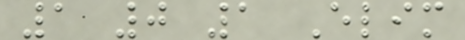1 0 1 Elim
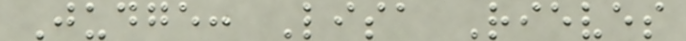Judge: Lisa Rieves
